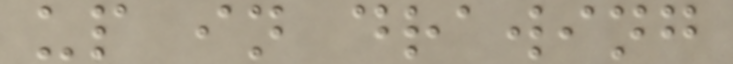up in drawing
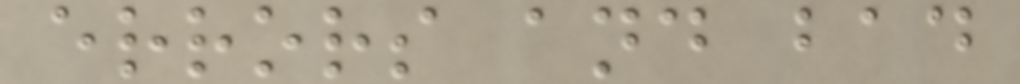errors and bad
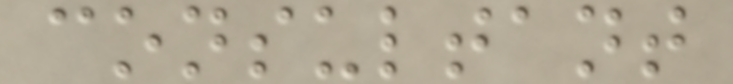consultant
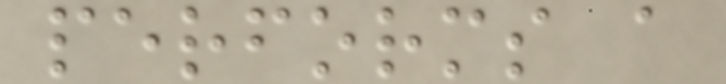performs a
